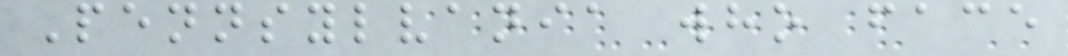Pennsylvania who face
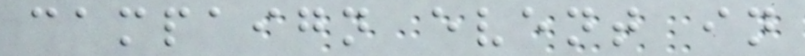campaign event in
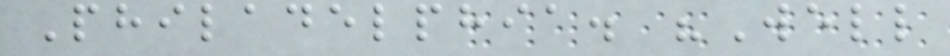Philadelphia. "Well
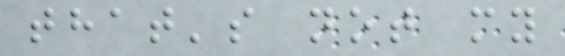that's not my
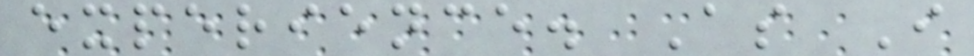experience. As I
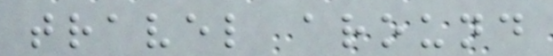travel around
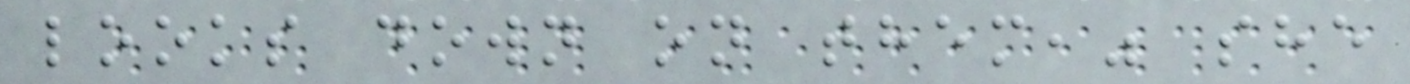looks down on them," she
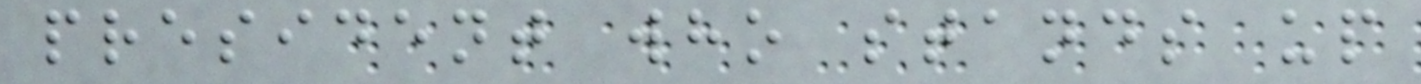president who stands up
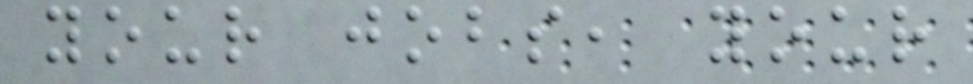your jobs, your
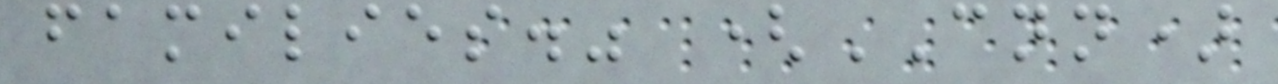families." (CNN)
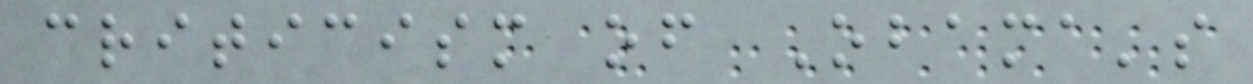criticism of Obama's
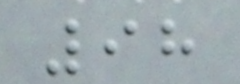98
